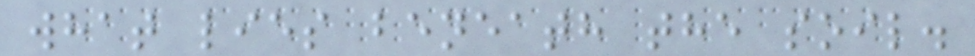what lies beneath the soil.
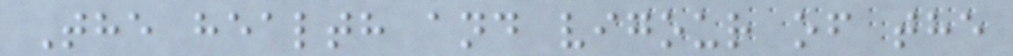The health and vigour of the
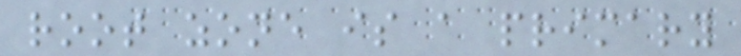root zone is a primary
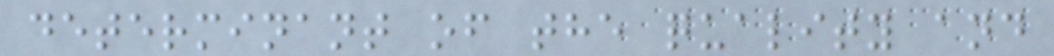determinant of the quality and
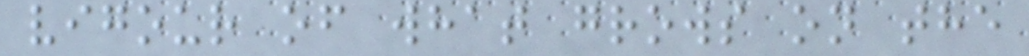vigour of what grows on the
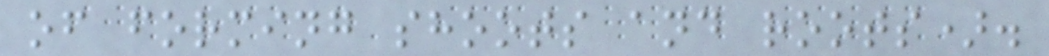of forming shoots and roots).
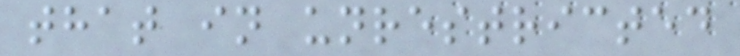that in unrestricted
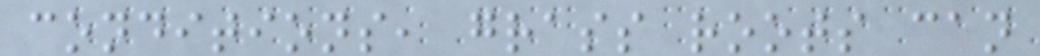conditions, grass roots can
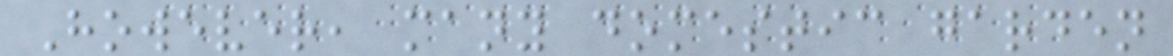However, many domestic garden
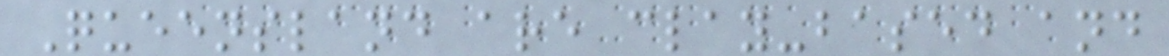Queensland are clay-based and
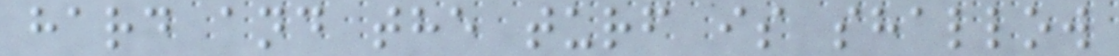hard and the turf is shallow
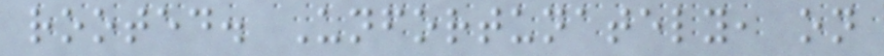rooted. Unfortunately, on
